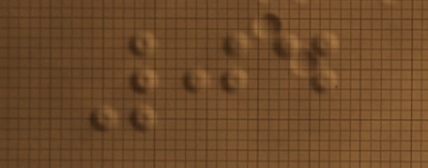04
